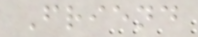Friend
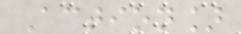Action]
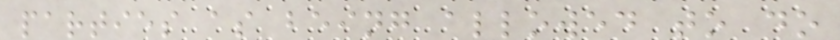parties as being allowed to do
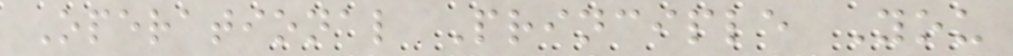Operational Principle You
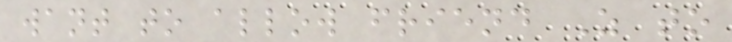want to allow friend Z to
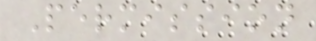Permission
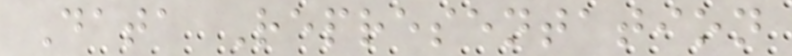Data Representation
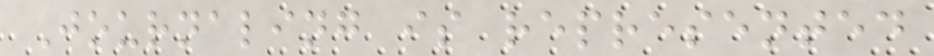Journaling is represented
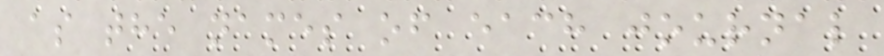as the names of each journal
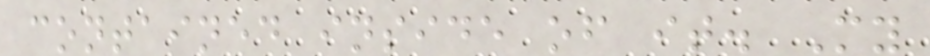contained inside of it. My
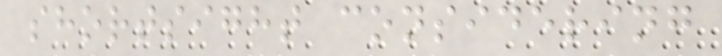shortsight considering
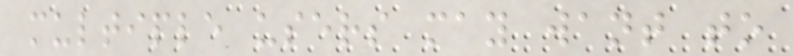multiple users may want to
